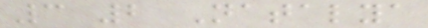3 2 Natalya
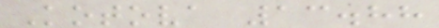Kotova 13.88
